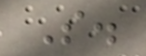S.
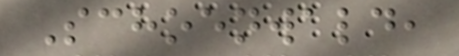Schoenwald,
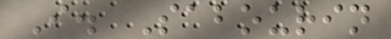I. Sabourin
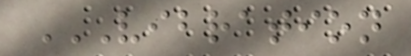VIBRATION
